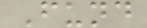Fund
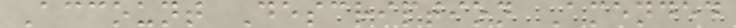Account Description Amended
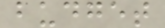budget
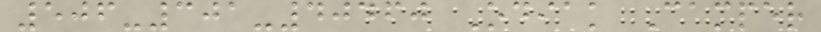506-301-40460 Odiak Camper
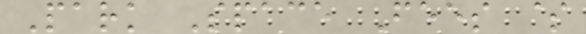Park Space Fees $
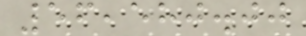56,580.00
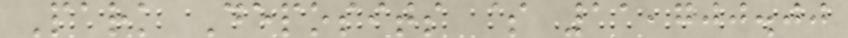Park Deposits $ 11,700.00
